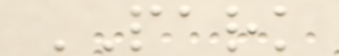PARK
